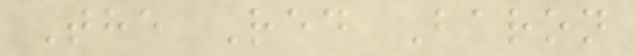The Red Baron
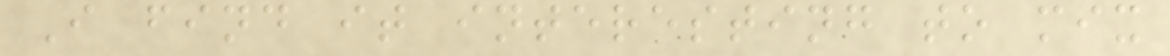I find it interesting to mix
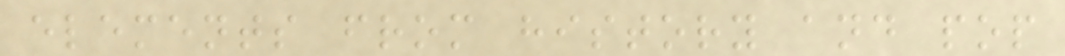elements from history and pop
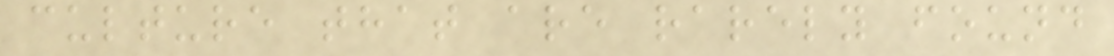culture that are rarely found
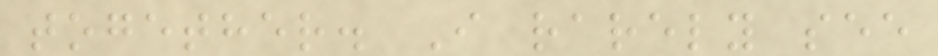together. I rarely see
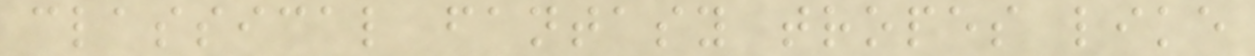classical fantasy tropes like
